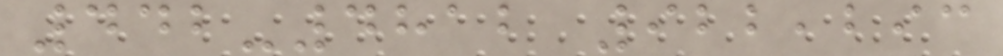442-4812 922,293
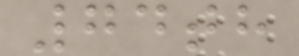74th
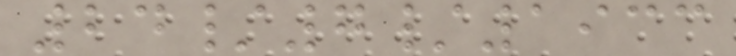24/7/1933
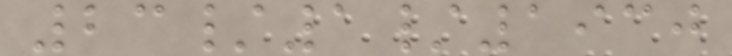23/1/1930
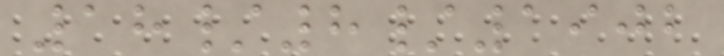18/8/1902
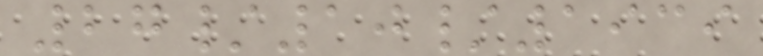27/10/1939
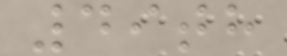49th
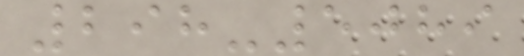298-5089
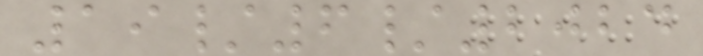19/6/2024
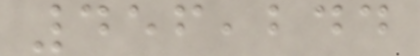456,244
